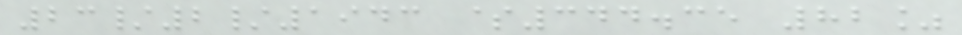23/2/1943 $344.35 82%
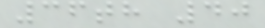36th 40
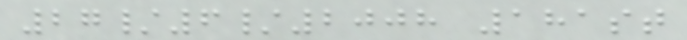27/6/2008 181st
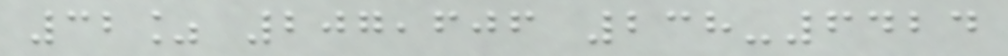32% 207,606 238-6424
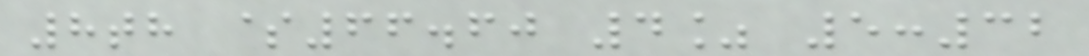8th $66.60 4% 5:32
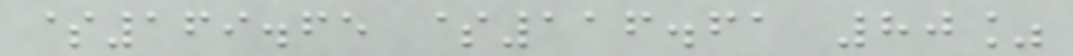$169.65 $116.61 80%
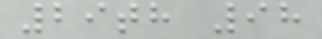29th 98
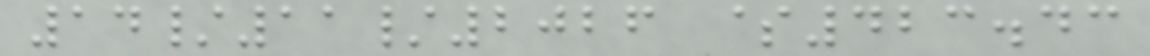14/11/2026 $423.43
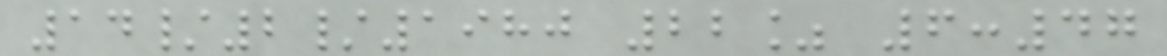14/2/1980 22% 6:47
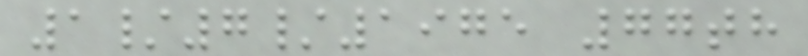1/7/1975 77th
